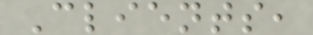Clients,
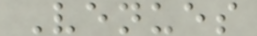Venues
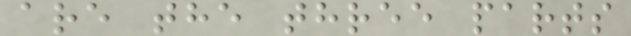are the three parts
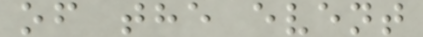of the event
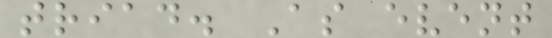triad. As event
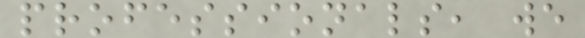professionals, we
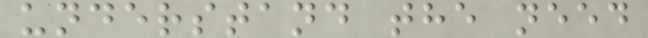understand the need
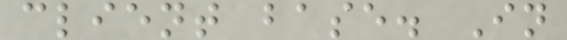client base. In
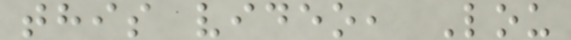this video, Lou
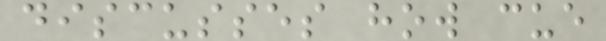discusses how cue
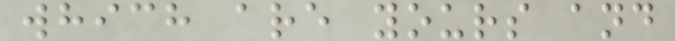which are yours and
